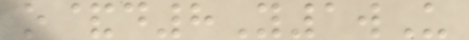o&d8Y1wU
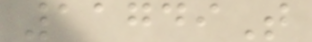11749T
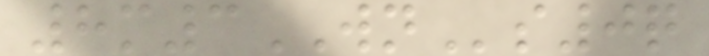8m3WNs0q
